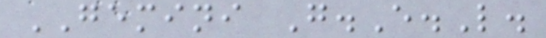GEMINI G.E.L.
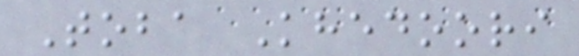Toba Khedoori
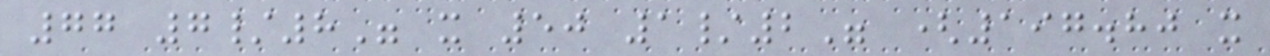77 7/8" x 50 1/2" (197.80 x
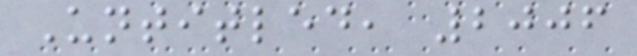Untitled, 2006
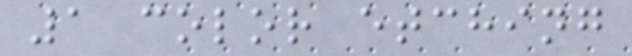1 color etching
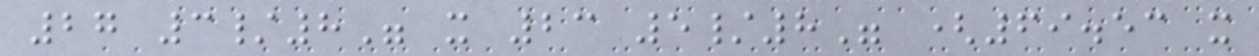27 3/8" x 23 5/8" (69.53 x
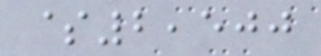$2,500
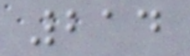214
